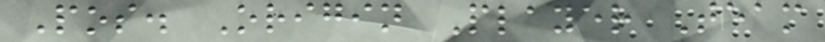Pos. Origin Player Team
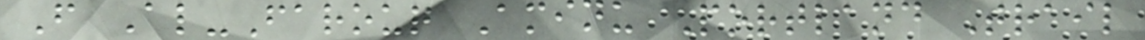F Al-Farouq Aminu Portland Trail
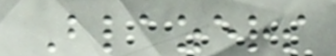Blazers
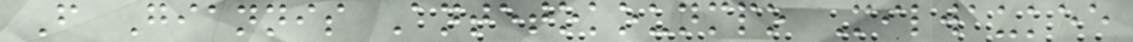F Giannis Antetokounmpo Milwaukee
